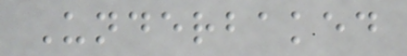Underbaked
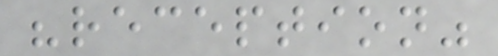"reception"
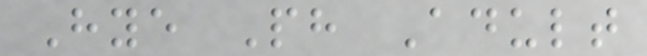Hye Ph Adult
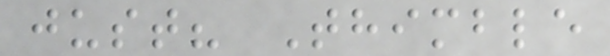just? Thimble
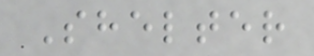Shelter
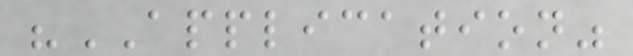"APPLICATION"
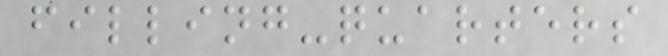filling-quarters
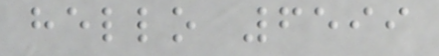hello 6599
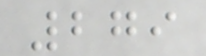279
